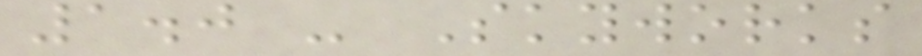1.0 - Skyworks
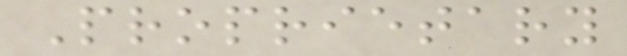Proprietary
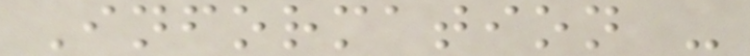Information -
